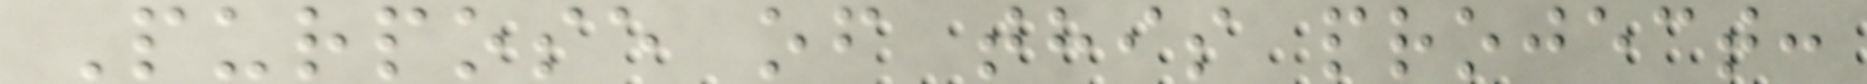Purpose of this project:
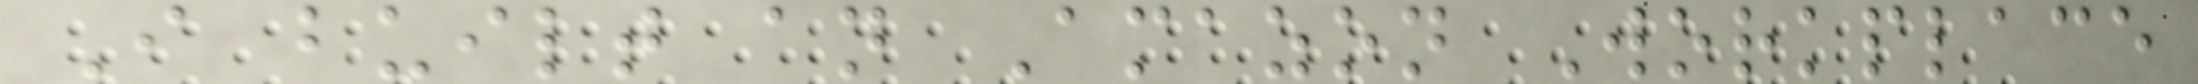I built an Amazon Workplace
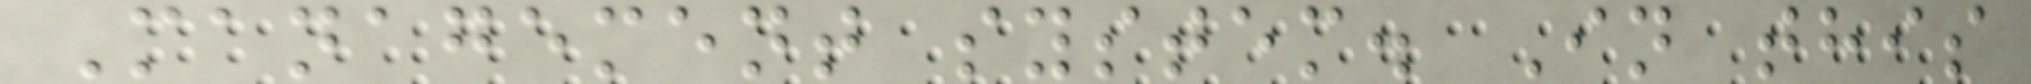Management system. In this
